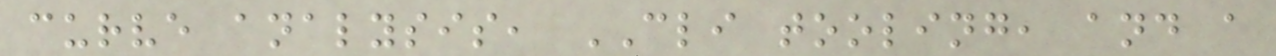curve analysis, CLI tooling, and a
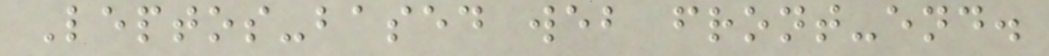Leptos-based web front-end.
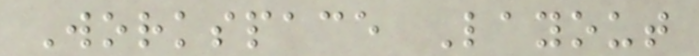Workspace Layout
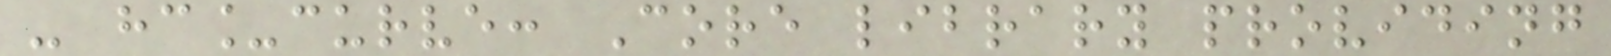- hc_curve: Core library providing
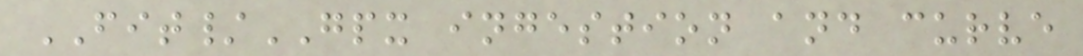FIT/GPX ingestion and curve
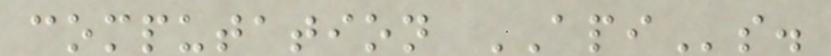computation APIs.
